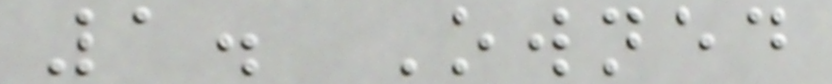1. Owned
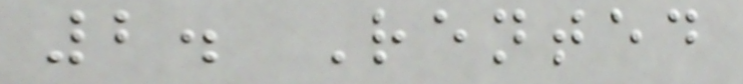2. Rented
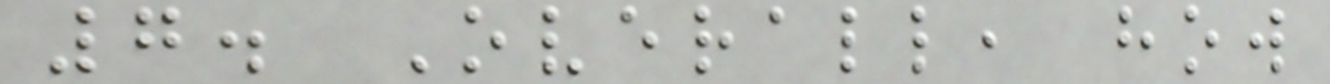7. Overall, how
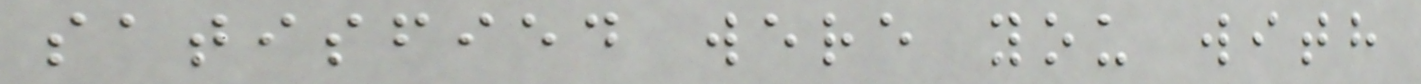satisfied were you with
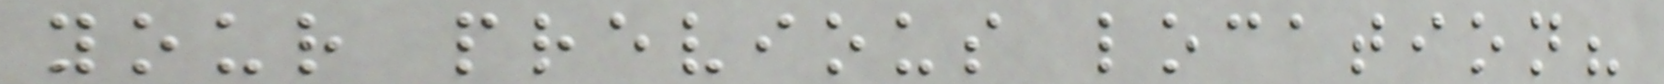your previous location?
